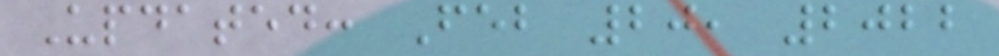Updated: Feb 20, 2022
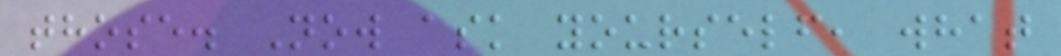those. Now ask yourself, what
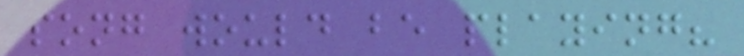song would be playing?
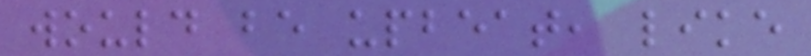would be upbeat, like
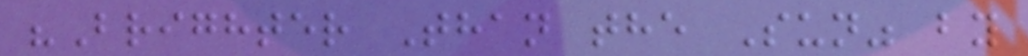"Brighter Than the Sun" by
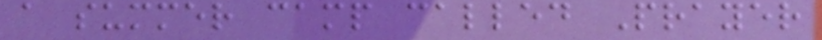a summer camp called Prayer
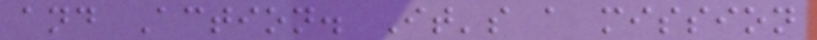and Action. It's a mission
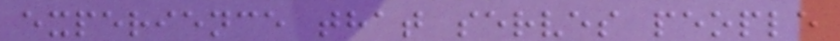experience that serves people
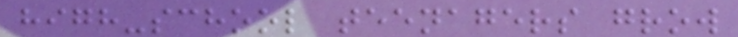high-school teenagers grow
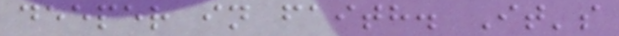deeper in faith. It's
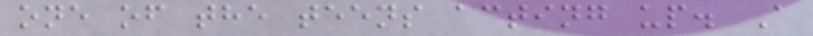one of the teens acting up. A
